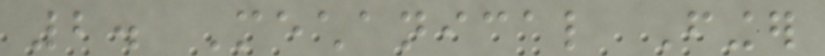2. Mechanical Finger
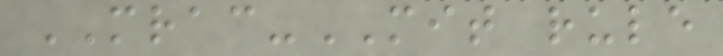MRAC-MIT rule
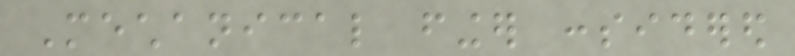Mechanical finger considered
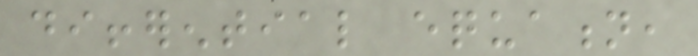differential equation,
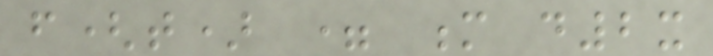f(t) = m d2x
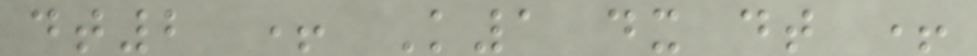dt2 + K1 dx dt +
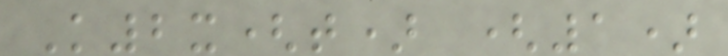K2x(t) (1)
